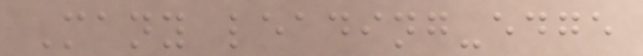Many leading-edge
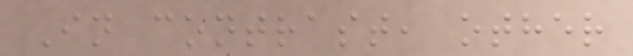In contrast, other
